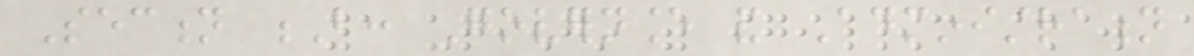Section B: Governance and Administration
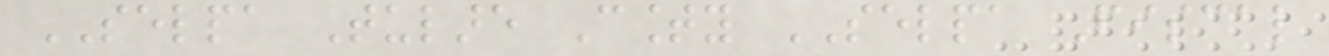SELPA Tulare County SELPA Fiscal
